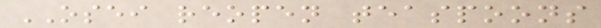OSEI reopen teaspoons
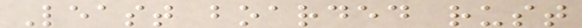Least boarded rust
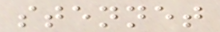stennet
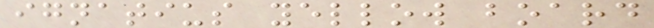ignatius yellow board
